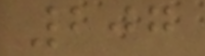207
